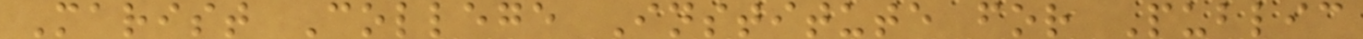Marist College Institute for Public
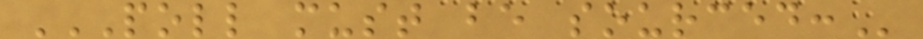POLL MUST BE SOURCED:
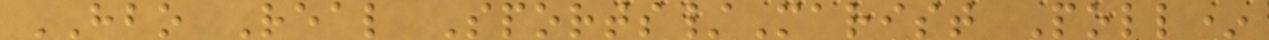HBO Real Sports/Marist Poll*
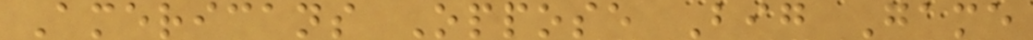Americans Oppose Big Game
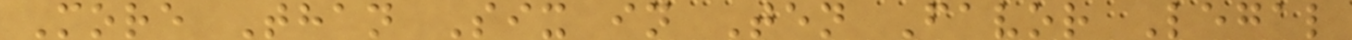More Than Six in Ten Favor Legal
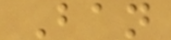Ban
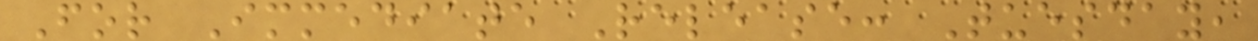For Immediate Release: Tuesday,
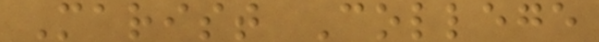Marist College
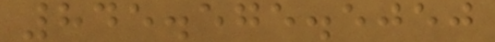845.575.5050
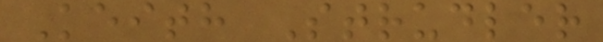Keith Strudler
